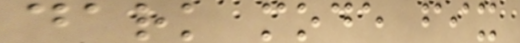dark mode fix
